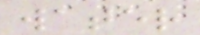water
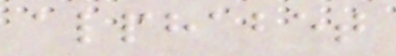alphabet
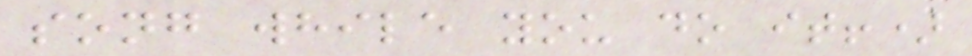song while you do it!)
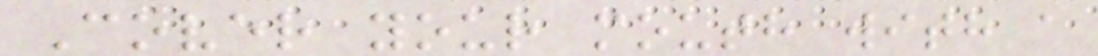Cover your mouth with a
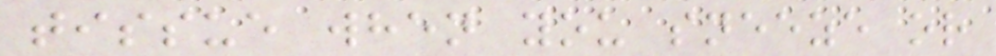tissue when you sneeze or
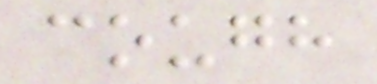cough
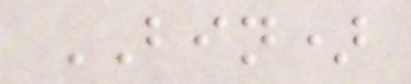BIN)
